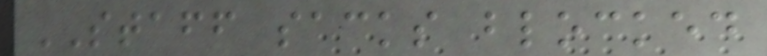STAFF sacks blocked
